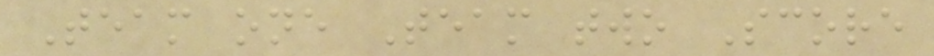Team one Team two Score
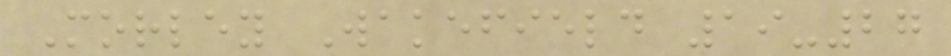Morley Wakefield 19-27
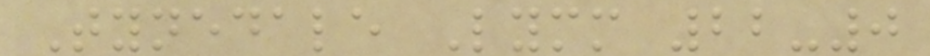Tynedale Lymm 22-0
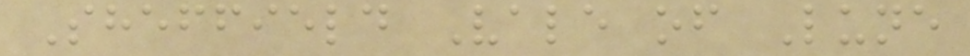Sheffield Vale of Lune
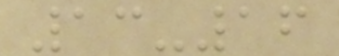13-16
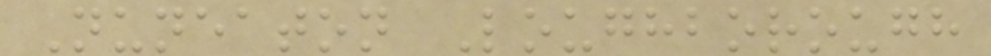Nuneaton Loughborough
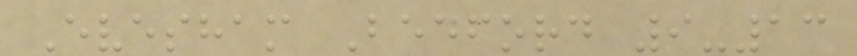Evesham Bedford 9-13
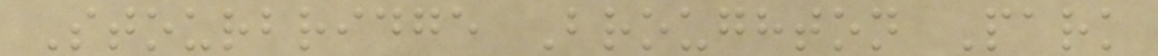Stourbridge Broughton Park
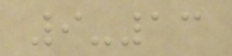9-13
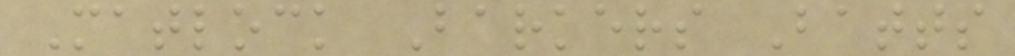Matlock Barkers Batts
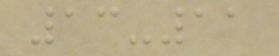13-11
